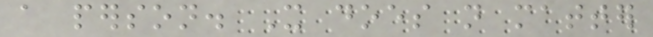a person. It does not matter
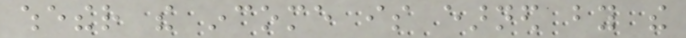whether the income is earned by the
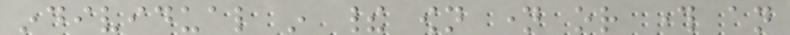individual in their own name or through an
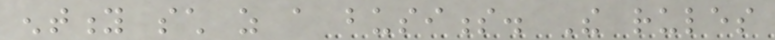entity such as a business. The rules
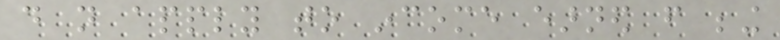do not apply to income earned from being
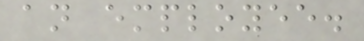an employee.
